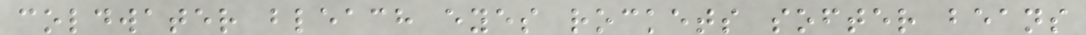coldwater bleach eyes rockets softer beans
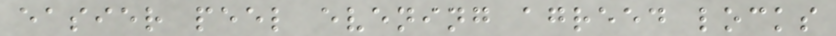easier peel evening agreed locks
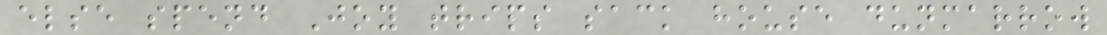else spend Joy trips sack house dunmarrow
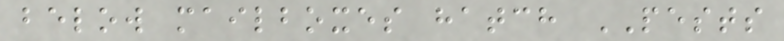below mailboxes hatch PESTS
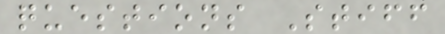questions Stiff
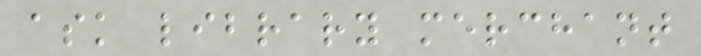ask library merchant
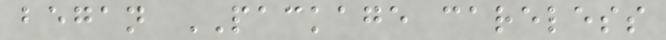began PACKAGE careless
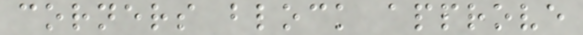corners block approve
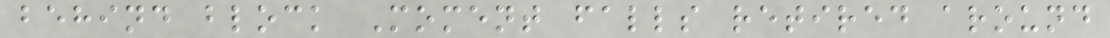behind block Moment falls retired around
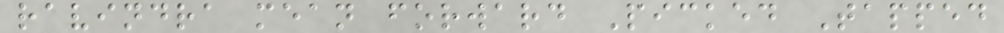ravindra mean forward Picked Tapped
